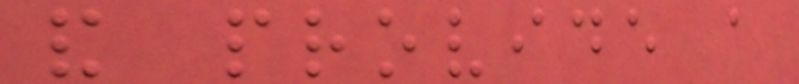and provide a
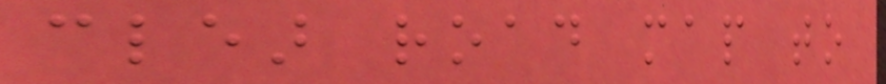clear road map to
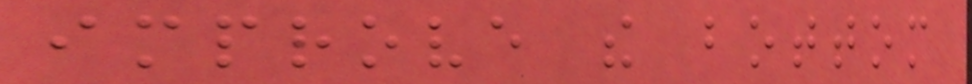improve the bottom
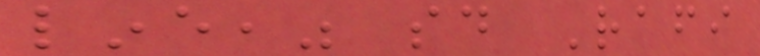line," said Rafi
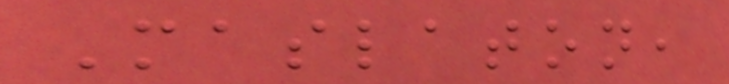Maslaton,
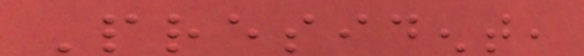President,
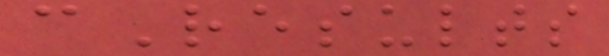cResults
